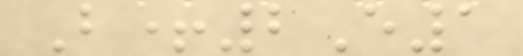B+2E1
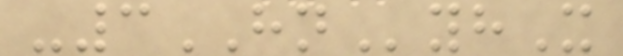-3HNyhX
